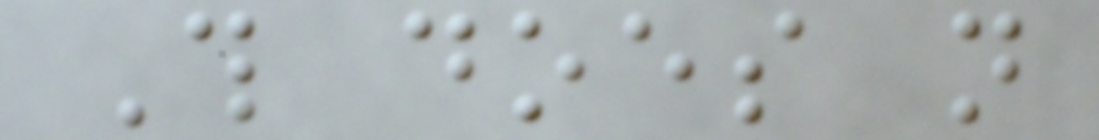This does not
